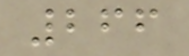266
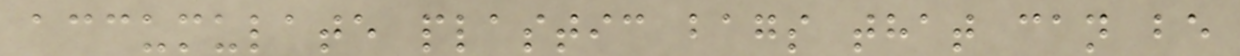accumulate plastic bags that can be
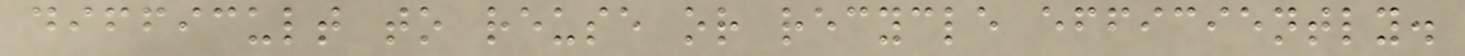difficult to reuse or recycle efficiently.
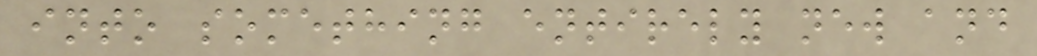into something entirely new and
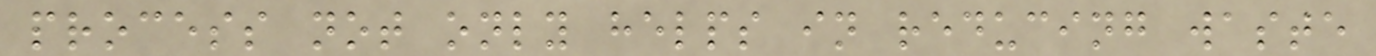process not only helps in reducing waste
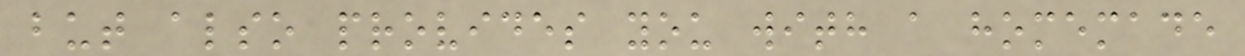but also provides you with a homemade
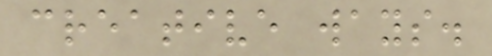creative ways.
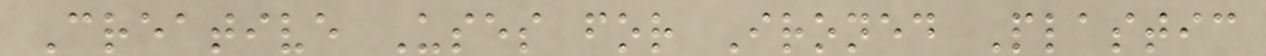Creative Uses for Ironed Plastic
